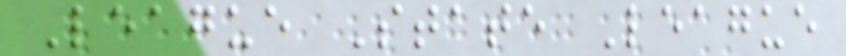League State League
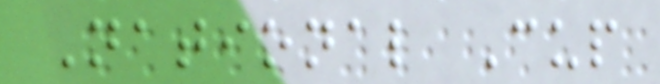National Cup
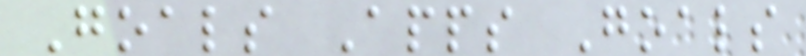Goals Apps Goals
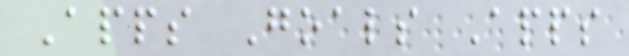Apps Goals Apps
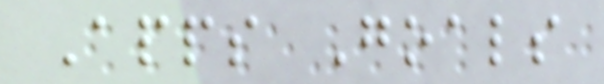Apps Goals
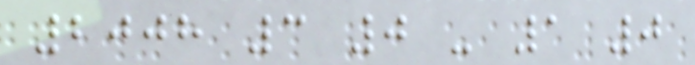2008 3 0 - 1 0
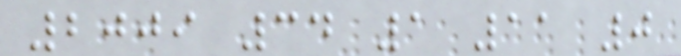2009 34 1 11 0
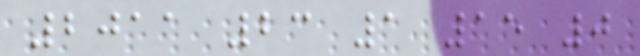2011 23 1 15 0
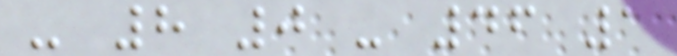- 8 0 - 46 1
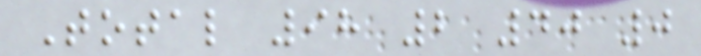Total 98 2 40 0
